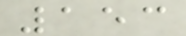153
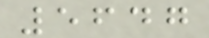5647
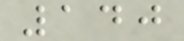140
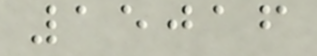15016
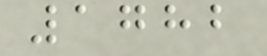1782
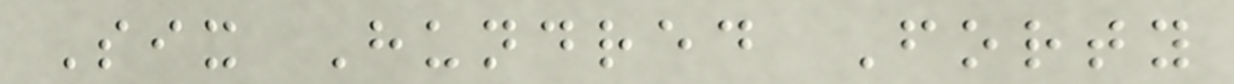Six Hundred Forty
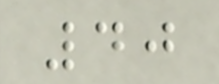40
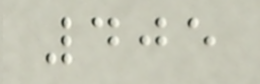405
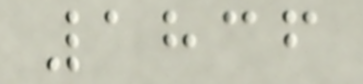1836
